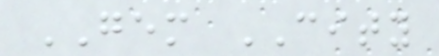GEM CITY
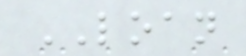LOAN
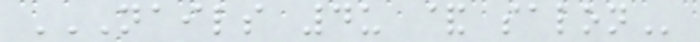NAILS 4U & SALON
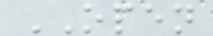OPEN
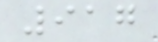917
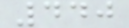440
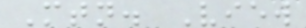Mtn. View
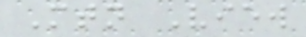Mtn View
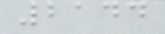2144
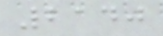2140
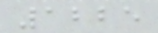1225
